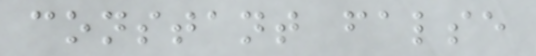constant false
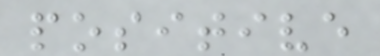positive
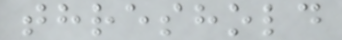threshold
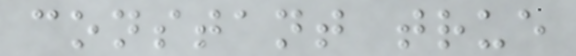constant true
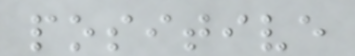positive
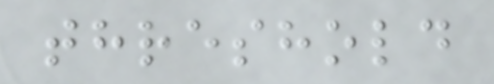threshold
